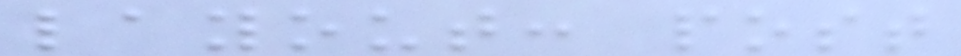layout: post
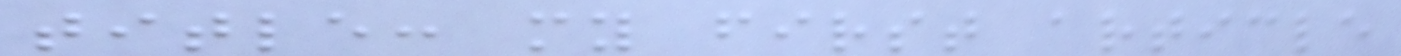title: my first article
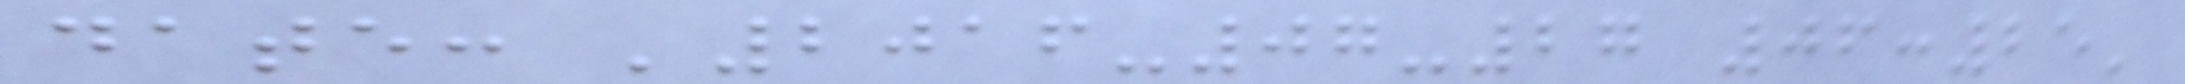date: '2016-07-27 06:25'
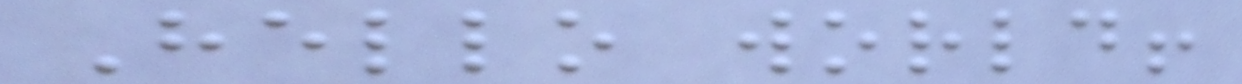Hello world!
